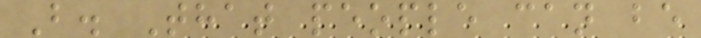B. That people can be
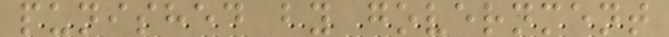punished by government
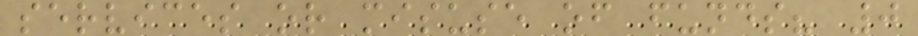services or misuse of funds? 0
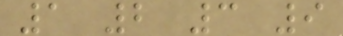1 2 3 9
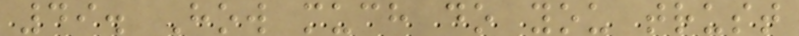49. How much do you trust
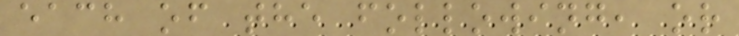each of the following, or
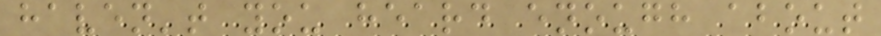haven't you heard enough about
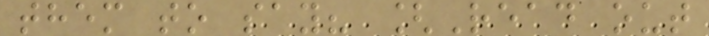them to say? [Read out
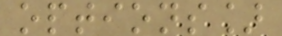options]
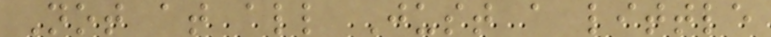Not at all Just a little
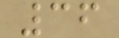36
